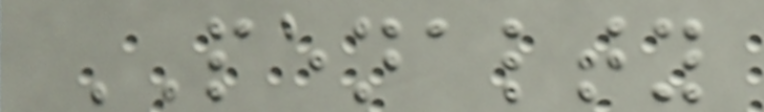PENALTY
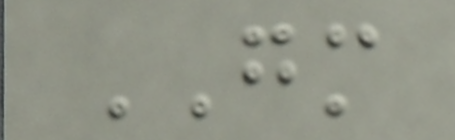GM
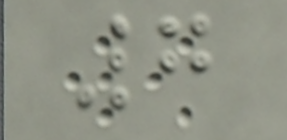7
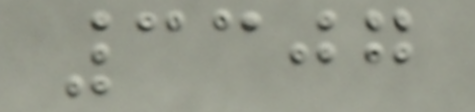3307
